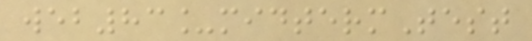web83_midtermTest
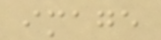image
